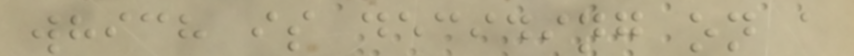which is deciding on a
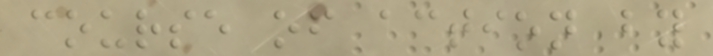course of action by
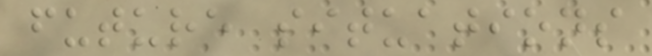future situations
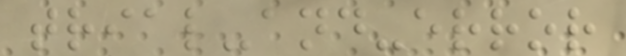trial-and-error
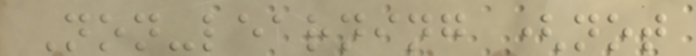Non-learning (not
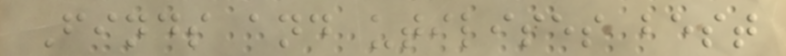Finds and utilises best
